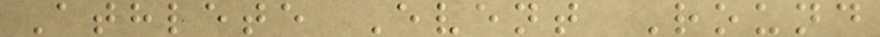Athlete Event Round
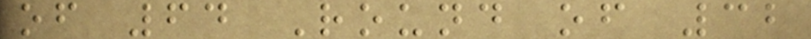of 64 Round of 32
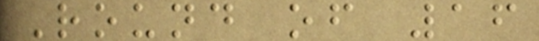Round of 16
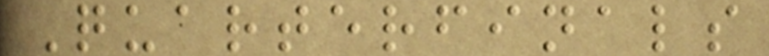Quarterfinals
